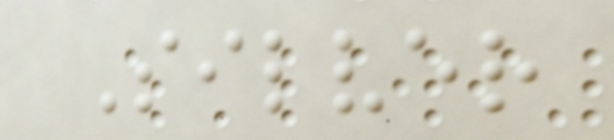Silver
